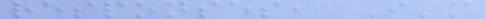responses, I'm
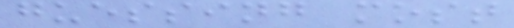guessing most
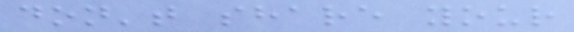don't share your
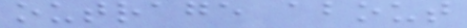outrage about
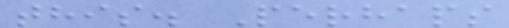this. Perhaps
